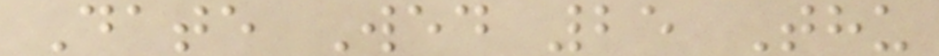Date Wed 25 Thu
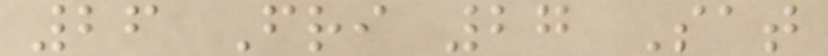26 Fri 27 Sat
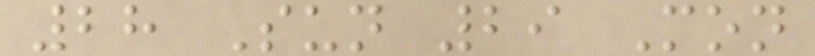28 Sun 29 Mon
